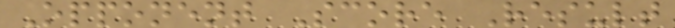Opponent Score Result
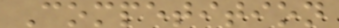Competition
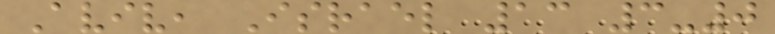Aviv, Israel 13 3-0
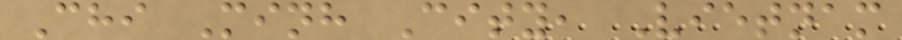Chi Minh City, Vietnam
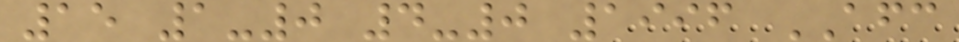15 1-0 4-0 1996 AFC
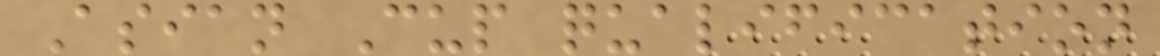Asian Cup qualification
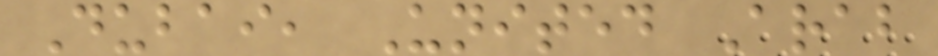Dubai, United Arab
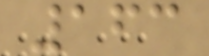163
